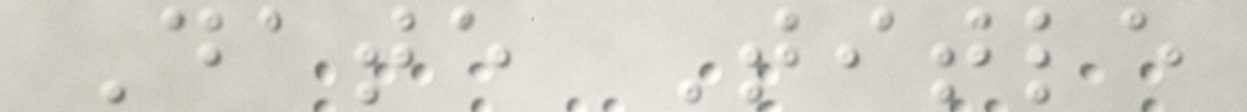Date Title
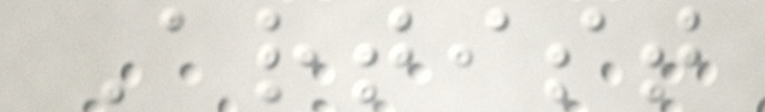Artist
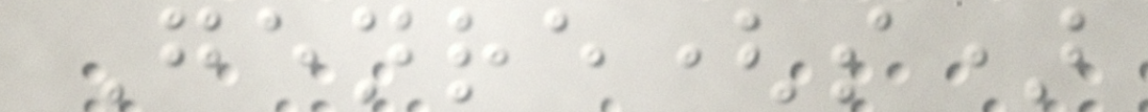Genre(s)
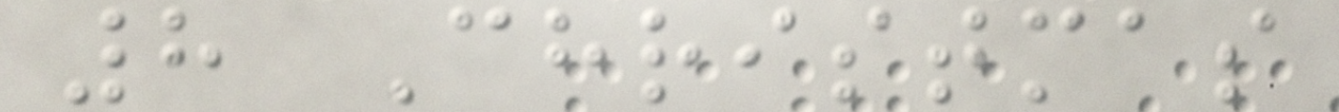8 Christmas
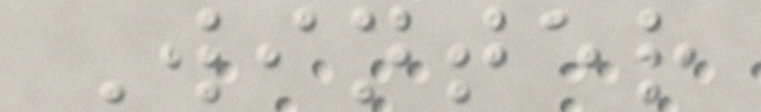Winter
